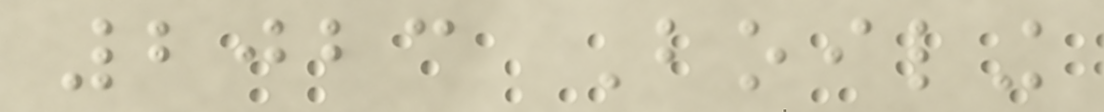2023 Boiling
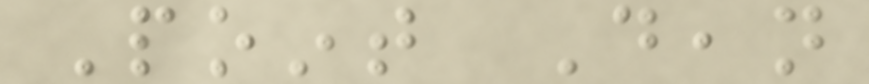Point Dean
